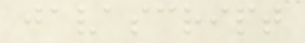javascript
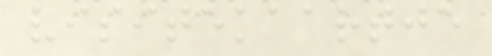visitekaartje
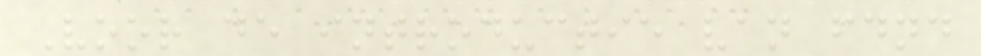Voor de introductie van fdnd
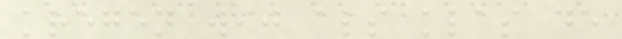kregen wij als klas de
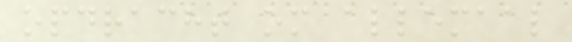opdracht om allemaal
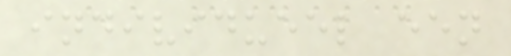individueel een
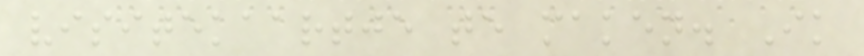visitekaartje te maken. Ik
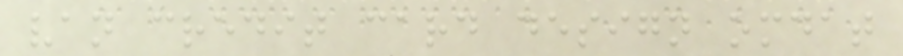van credit card design omdat
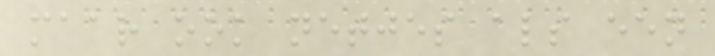maar ook netjes als een
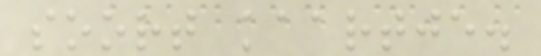soort kaartje.
